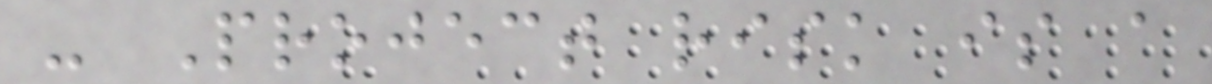- Project risk is a
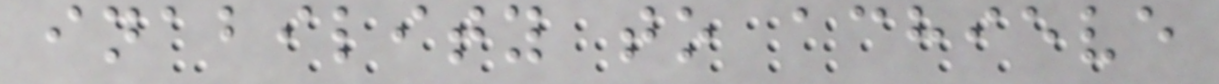inability to achieve
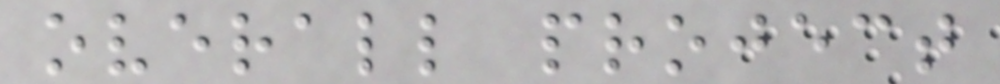overall project
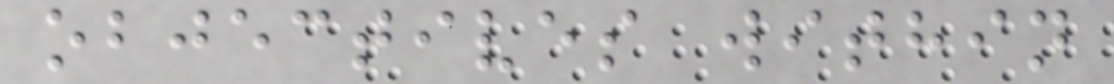objectives within
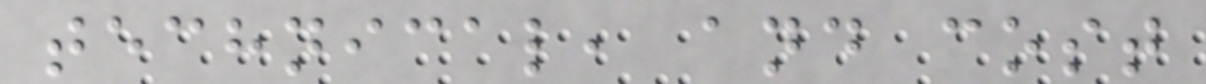technical, and cost
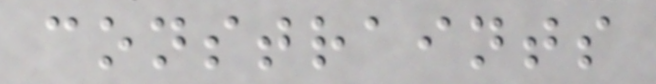constraints
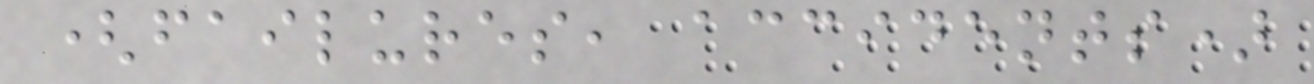(failures, accidents)
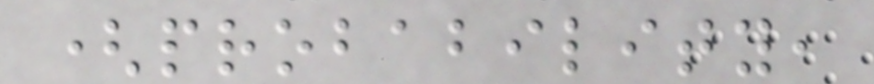(probability,
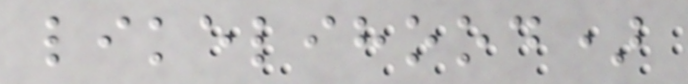likelihood)
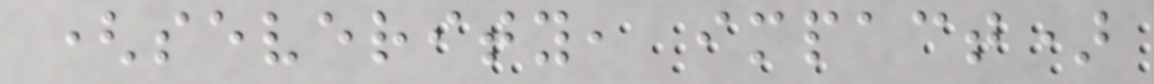(severity, impact)
